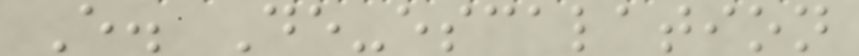E. De-escalation
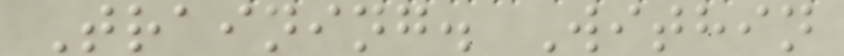Training. Within
